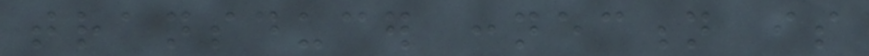transducer connection is
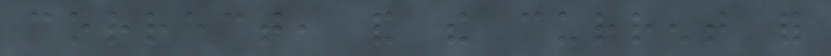correct, and the current for
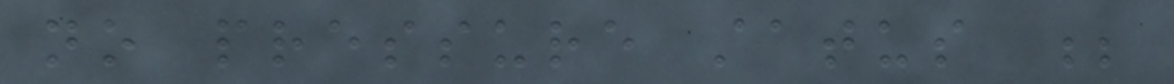no pressure status ;
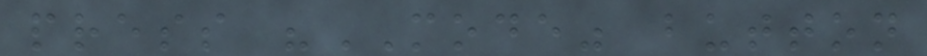press "MODE" button
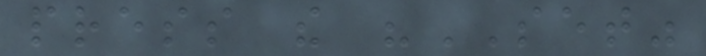press the "SET"
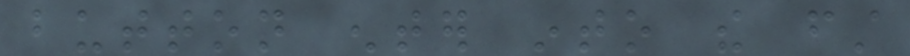button enter into the first
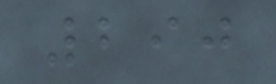290
